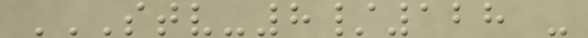STV-8/128 -
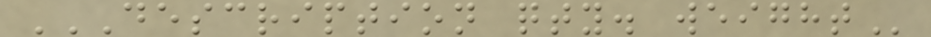DESCRIPTION QTY. WEIGHT
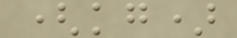(kg)
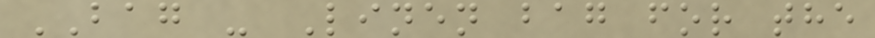BAG - Linen bag for the
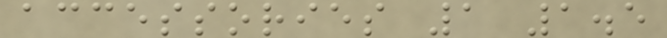accessories 1 1.5
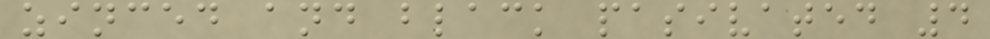zinced and black pasivated 4
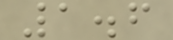1.6
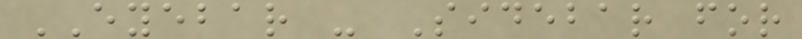EYEBAR - Sidebar for
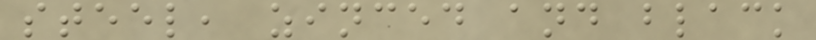steel, zinced and black
